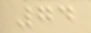74
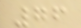76
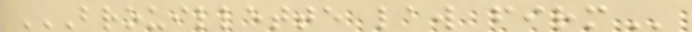BROUILLETTE LAW FIRM
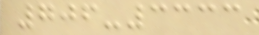706-3333
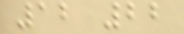12 22
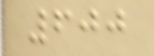600
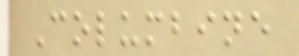Columbine
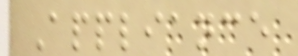Appliance
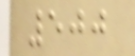500
